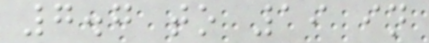7.7 to 19 in
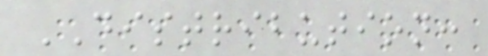DISTRIBUTION:
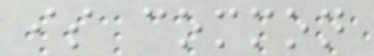is common
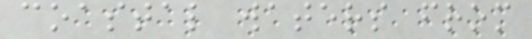coastal waters from
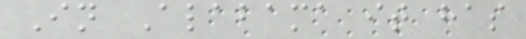In Alabama it has
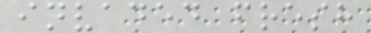invaded fresh
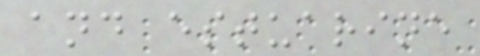and estuarine
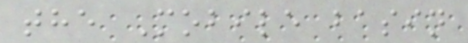the Mobile basin
